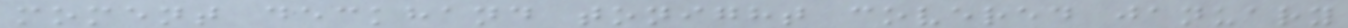moment deckhand tonight covered january
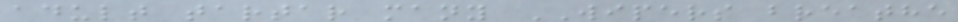adult tartar many WIPERS breathe
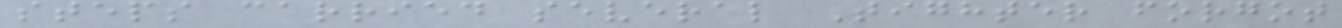steps carried several Tighter forgot
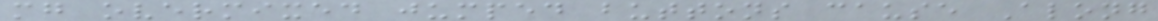mg overmixed jumped buttons cause Along
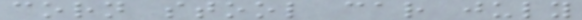corn stool car july
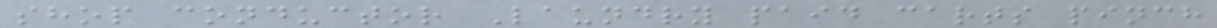shop conductor Laundry paid carts pinch
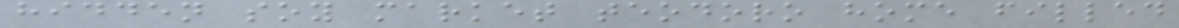hidden soy market teodoro home filled
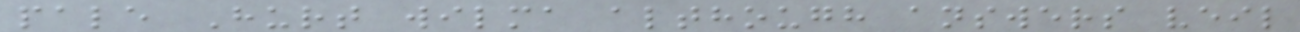pale Hurt wilma although answers veil
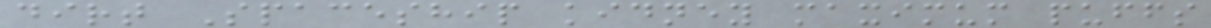dirt Spaceship kidney maximum puffs
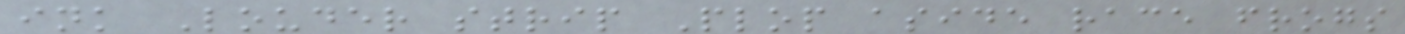ink Louder strip Plop aside race frogs
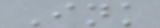Ink
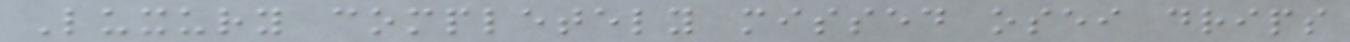Luxury completely missed osei drips
